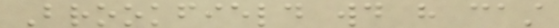Brookfield would have cast
